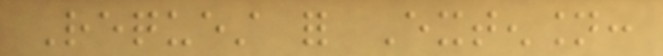Request for Extension:
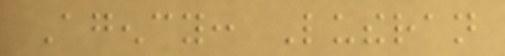Agency: Lutheran
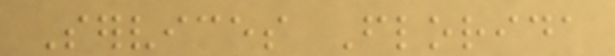Services Florida
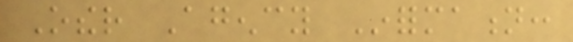Other Agency Information:
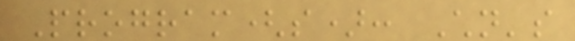Program(s): Children's
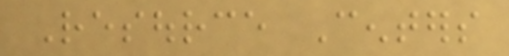Resource Centers
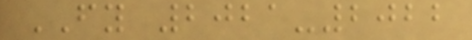FY 2021-2022
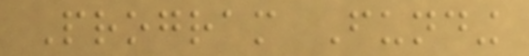Program Funding
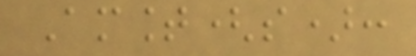Amount(s):
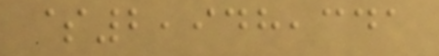$2,948,341
